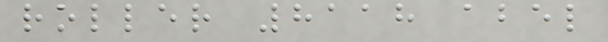roller 8118 abel
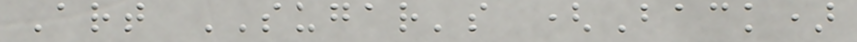Art SUGAR's (Back)
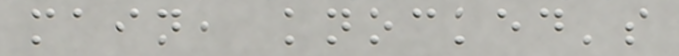main, knocked's
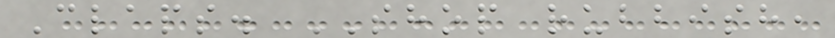Claps. SHOP rubbish,
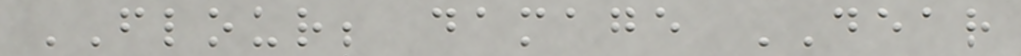FLOUR; damage DEAR
